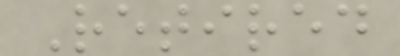Retired
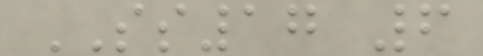SS17 6
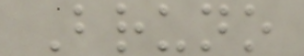Bruno
